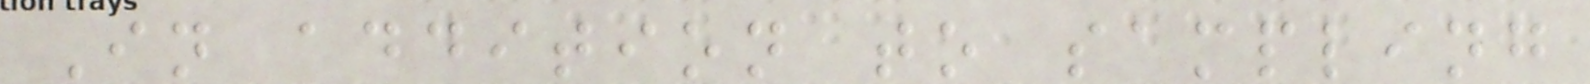In addition to sampling
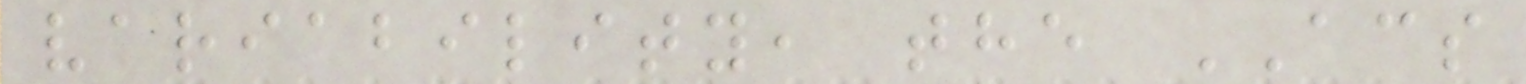variability, the ACS
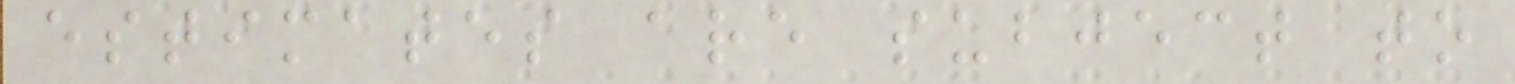estimates are subject to
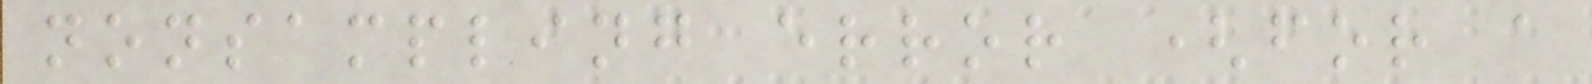nonsampling error (for a
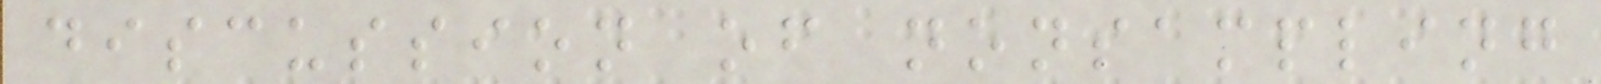discussion of nonsampling
